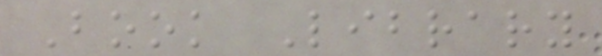Book Library
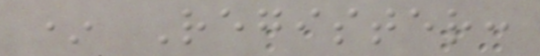* Register:
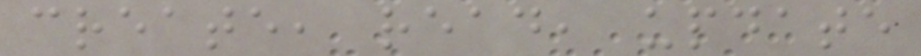create, read, update
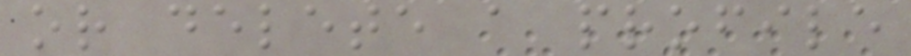or delete a profile
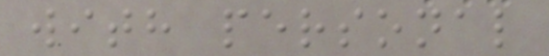with personal
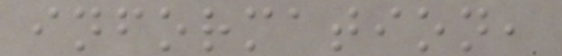information,
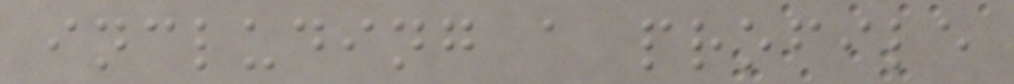including a profile
